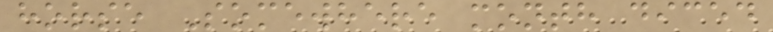horse Somewhere month diced
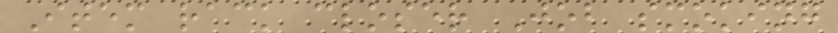Item rack closer Job smoking
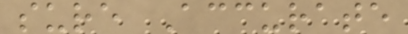sure Accurate
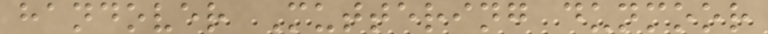handover Muttering dunmoor
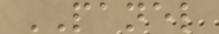PANEL
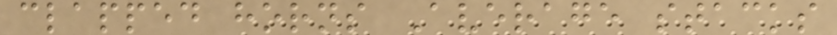clapped horns Average stacks
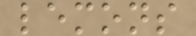lemons
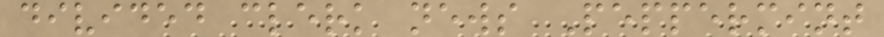divided clerk news Peppermint
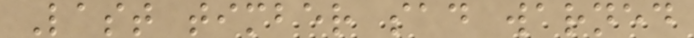Last timber sad warned
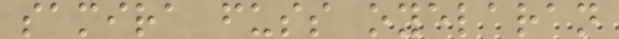samira fuss oyelaran
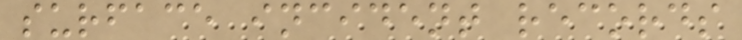surface incident records
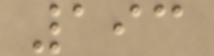193
